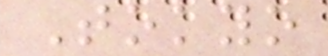Tokyo
